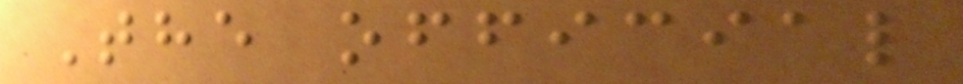The official
